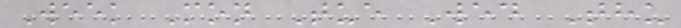Week Mon Tue Wed Thu
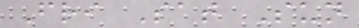Fri Sat Sun
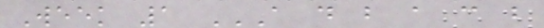Week 1 A D B A C B
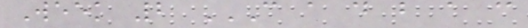Week 2 C A D B A C
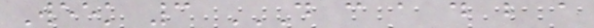Week 3 D C A D B A
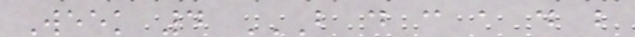Week 4 B D C A D B
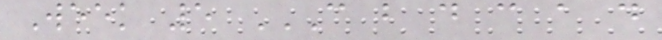Week 5 C B D C A D
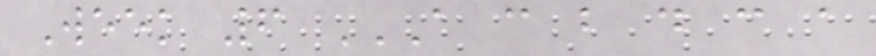Week 6 A C B D C A
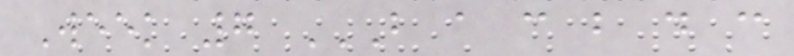Week 7 B A C B D C
